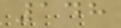148
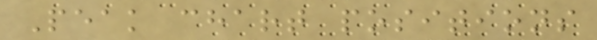Peak chart positions
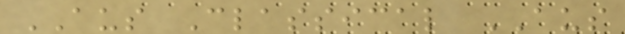AUS Classical AUS
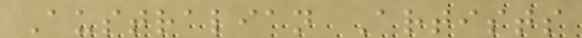Australian Artists
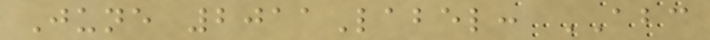June 2011Label: ABC
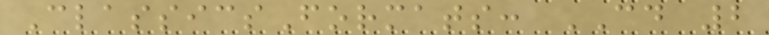ClassicsFormats: CD 2
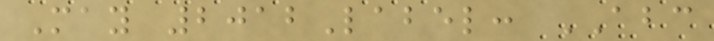May 2012Label: ABC
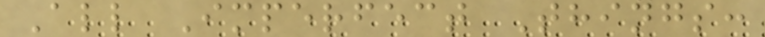All Imperfect Things:
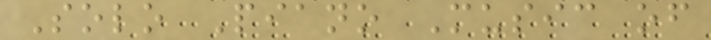Solo Piano Music of
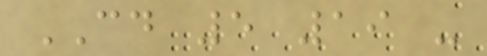CD 5 19 -
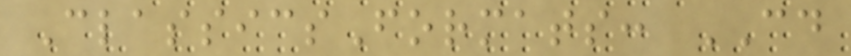ClassicsFormats: CD
